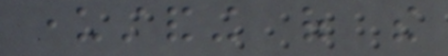understanding of the
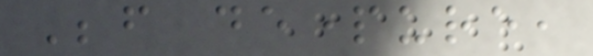Before departure,
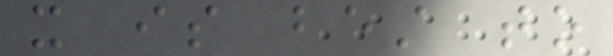it is best to
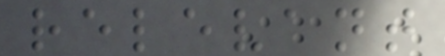relevant
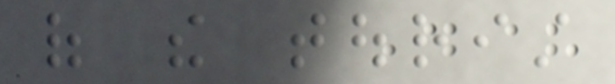of the tourist
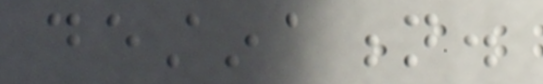destination.
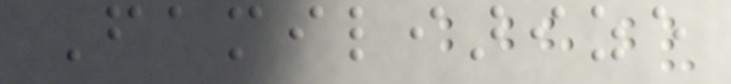Familiarize
